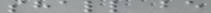shall be
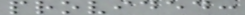provided:
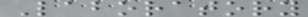Laboratory
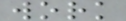work
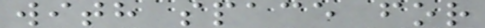with space for
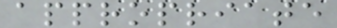appropriate
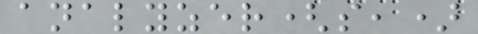analyzer(s,)
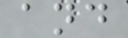and
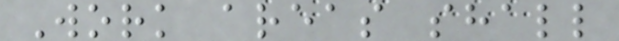Work areas shall
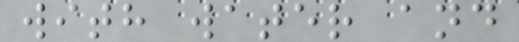with water and
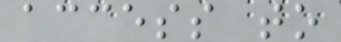access to
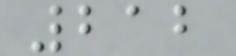212
